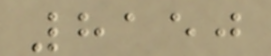8150
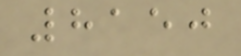8150
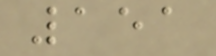151
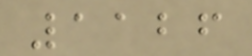1126
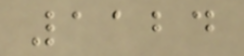1124
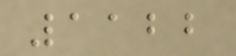1122
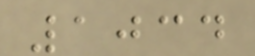1034
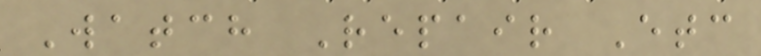Watch Repair Etc
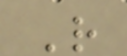R
